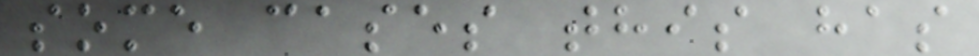some cases this has
